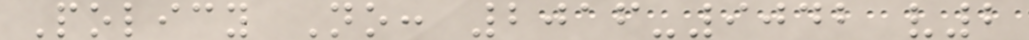Policy No: 2016-9042 v2
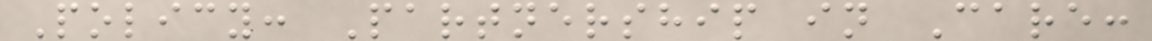Policy: Partnership in Care:
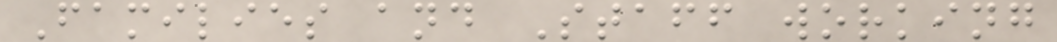Families and Staff working
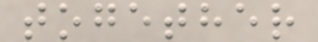together
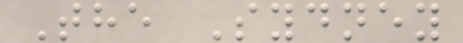The Sydney
